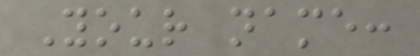Your name:
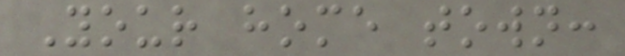Your home town:
